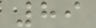89
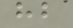hb
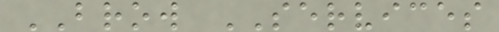BROW SERVICES
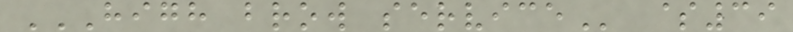HIGH BROW SERVICE $39
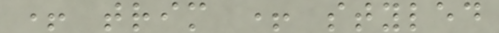+ trim + styled
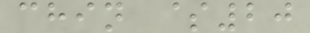chin $20
